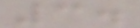3.
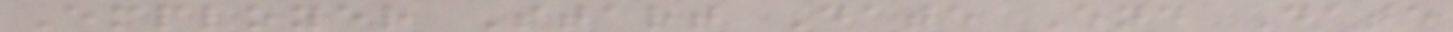Employer Start Date End Date
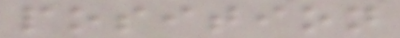position
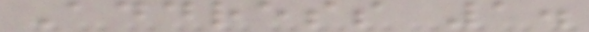Address 1.
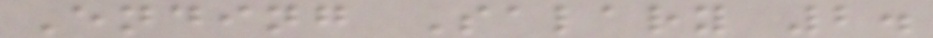Ending Salary 2.
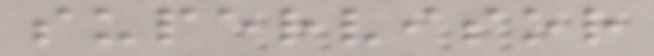supervisor
